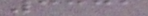3331
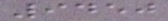9450
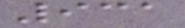931
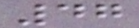47
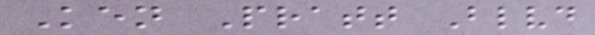Ken Pratt Blvd
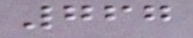767
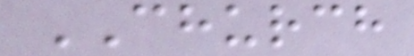CHURCH
